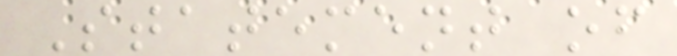Statement of
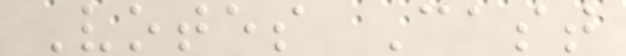Votes Cast
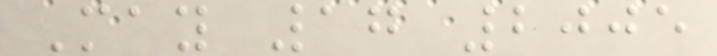May 17 2005
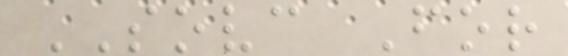SOVC For
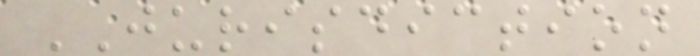JURISDICTION
